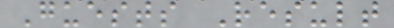Guests Result
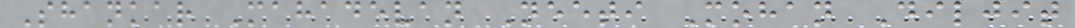Shankar Mahadevan Neeti Mohan Diljit
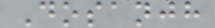Dosanjh
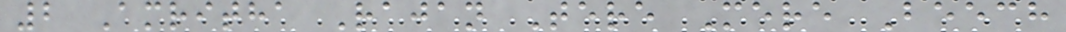2 Amritha Rajan Tere Mere Beech
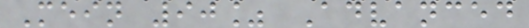Mein 90% Advanced
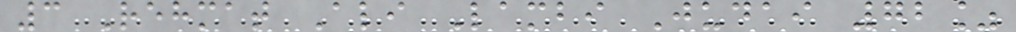3 Rehmat Ali Lambi Judai 72%
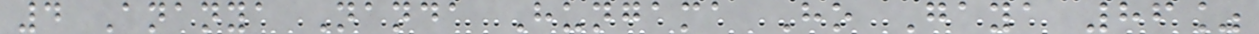4 Ananya Nanda Hungama Ho Gaya 86%
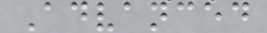Advanced
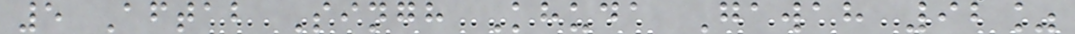5 Aftab Singh Khuda Gawah 92%
